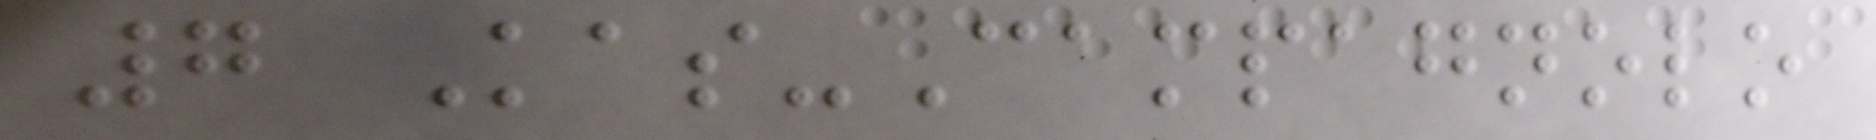7 Kas-Campagnolo
